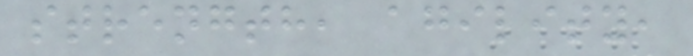strength, agility,
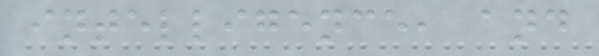intelligence, and
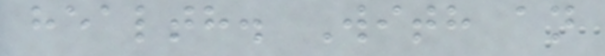health. With an
